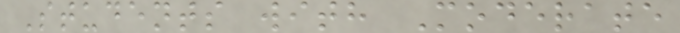Students with Moderate
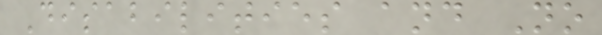Disabilities and No
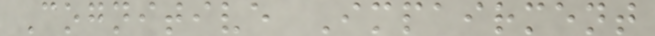Cognitive Impairment
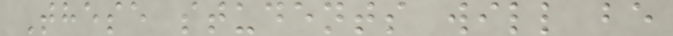These students will be
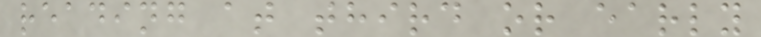reading at third or early
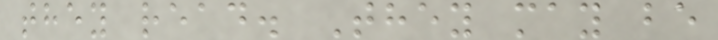they read. They may be
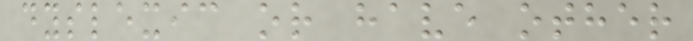dyslexic or have other
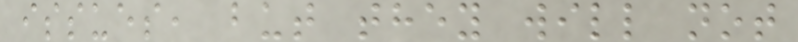issues, but they will not
